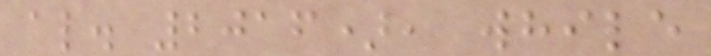al. 2016), while
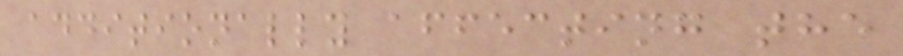additionally affecting the
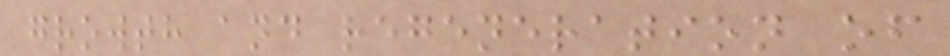growth and regeneration of
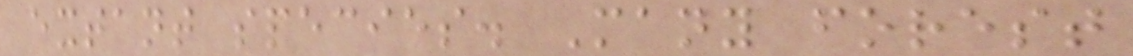extant species. Many forest
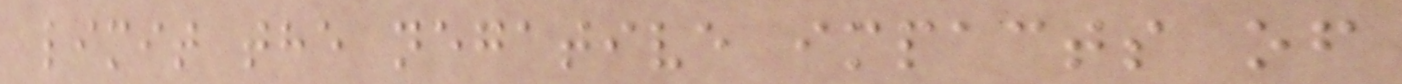limit the negative impacts of
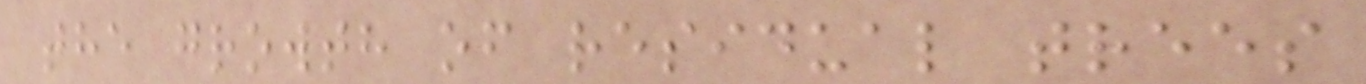the growth of residual trees
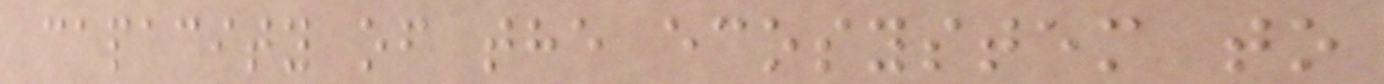capacity of the ecosystem to
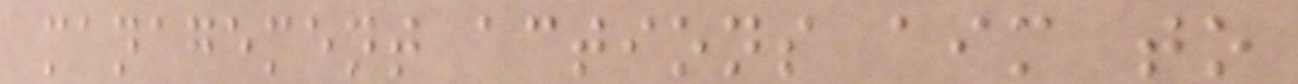management actions aim to
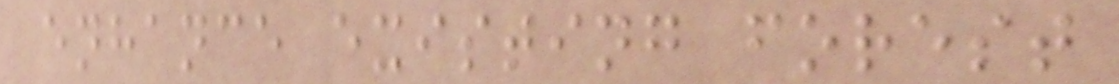enhance existing forest
